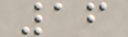16
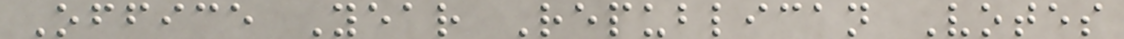Office Year Republican Votes
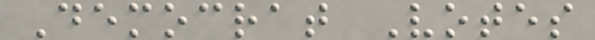Democrat Votes
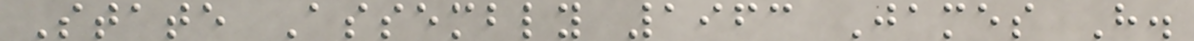State Assembly 1963 James H.
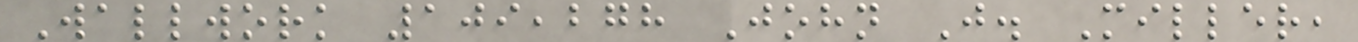Wallwork 109,278 John J. Miller,
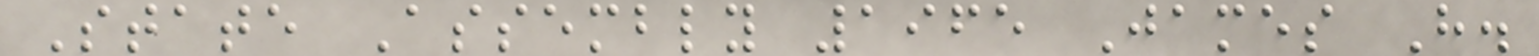State Assembly 1965 James H.
